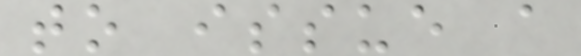to issue a
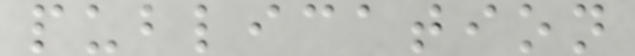publication
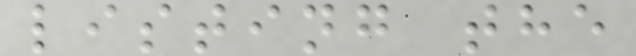listing the
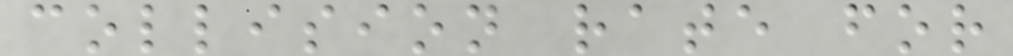collision rate for
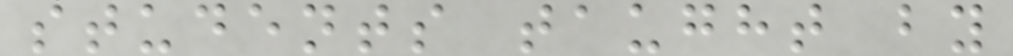students taught by
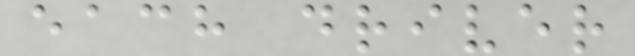each driver
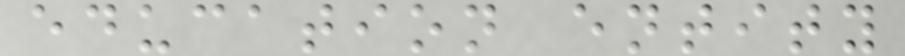education entity
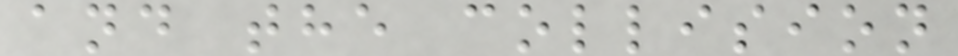and the collision
